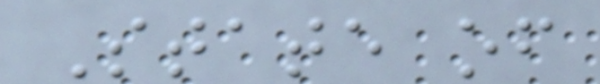State of
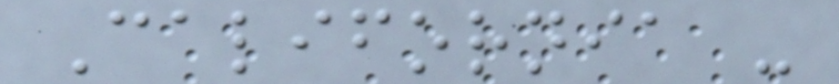California -
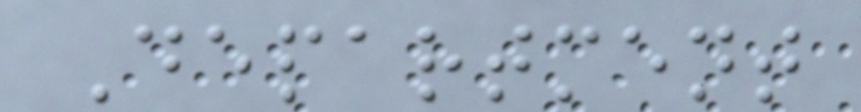Department
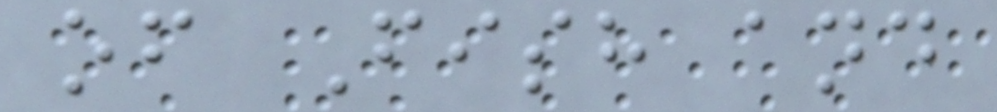of Fish and
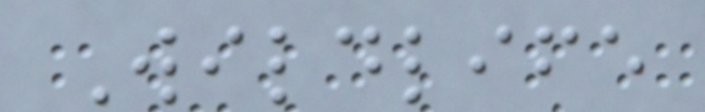Wildlife
